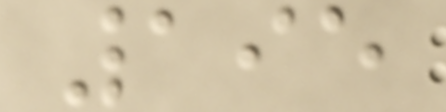195
